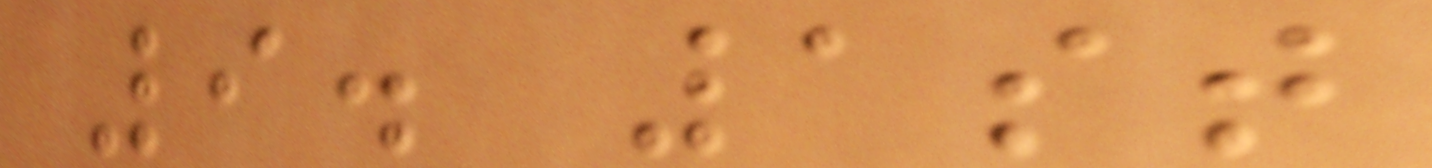9. 1st
